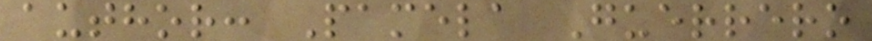author: Pamela Guerrero
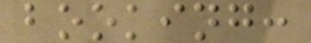booking:
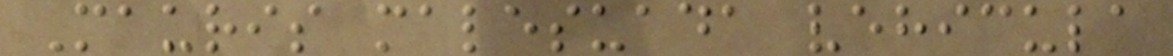Mauris malesuada vehicula
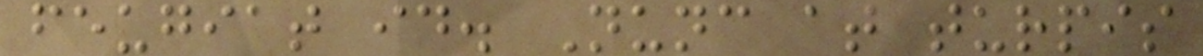feugiat id. Nunc at turpis
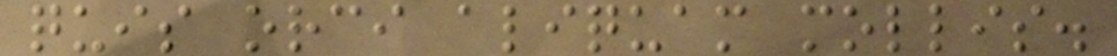quis orci aliquam mollis.
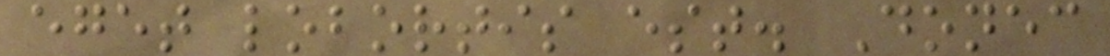eget lobortis est. Donec
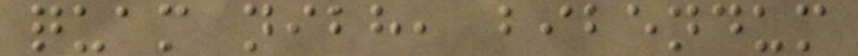quam nibh, bibendum
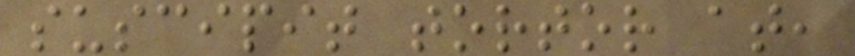suscipit tortor at,
